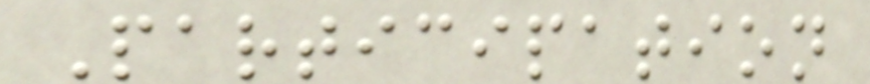Participation
